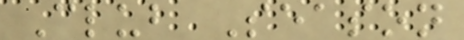Club Season
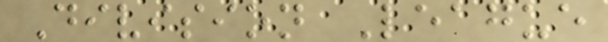Division League
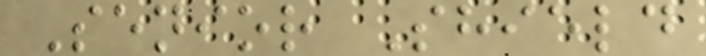Senior Shield
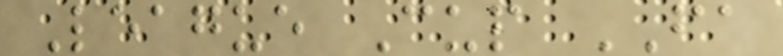League Cup FA
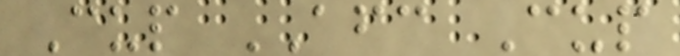Cup AFC Cup
